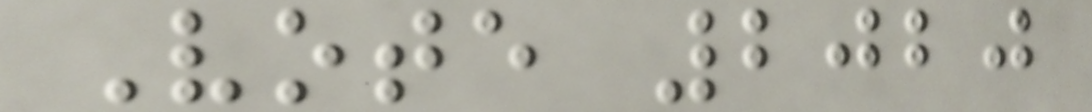Vote 2020
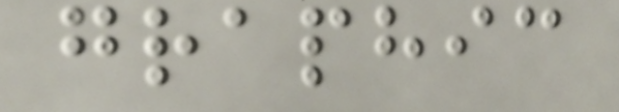graphic
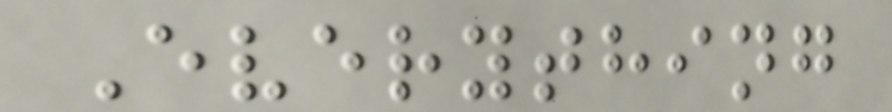Everything
